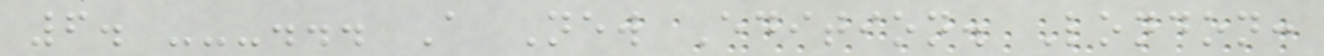6. ---... A New Edition. London:
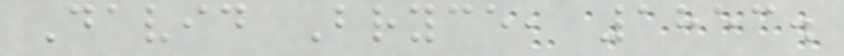David Bryce, 1853.
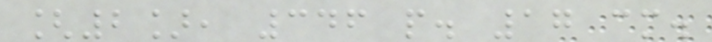[2], 346 p. 17 cm.
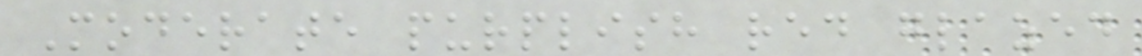Moderate purplish red glazed
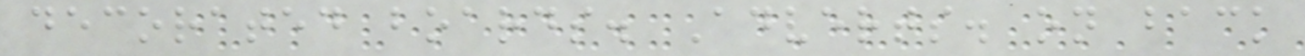decorated boards. Adverts. on back
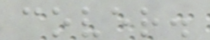cover.
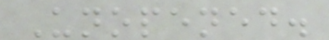Unopened.
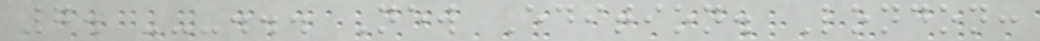7. ---... New Edition. London:
